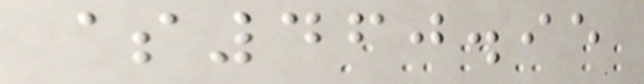$460.95
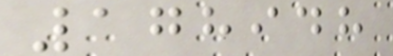178948
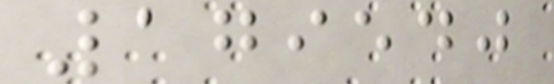179540
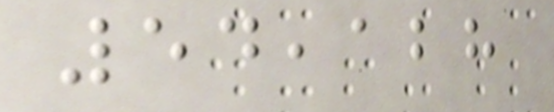54,128
